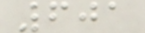601
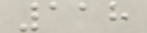118
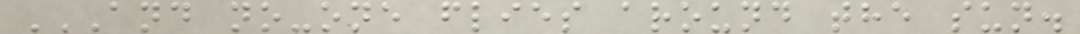AND NO-ONE FLIES AROUND THE SUN.
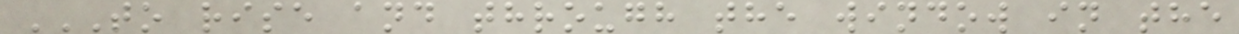TO RISE AND THROUGH THE WINDOW IN THE
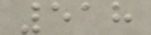518
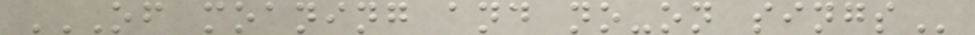OF MOANING AND NO-ON SINGS
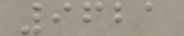9621
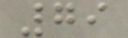79
